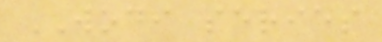WODI series
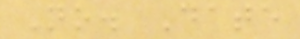No. Date
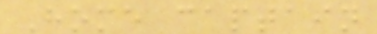Home captain
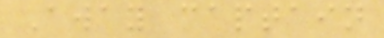Away captain
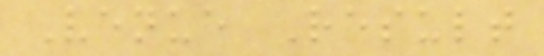Venue Result
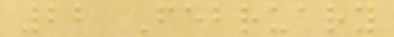22 February
